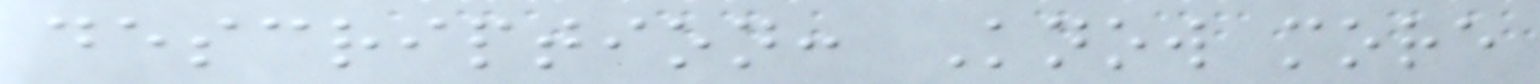description: Know more
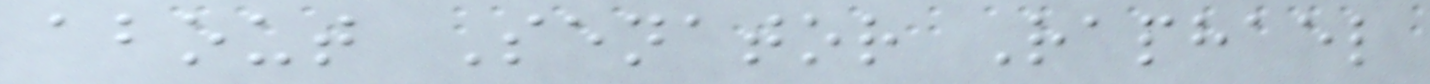about Senator Raphael
